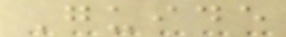Guide
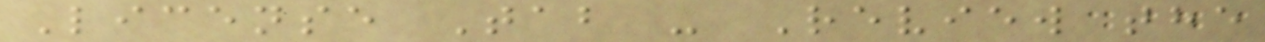License Tab - Review the
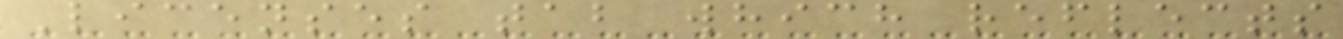Licenses tab which reflects
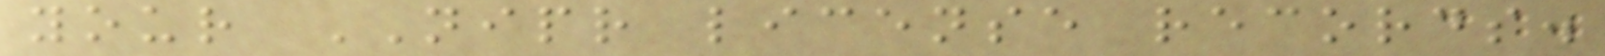your NIPR license records.
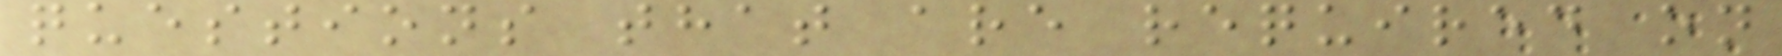questions that are required on
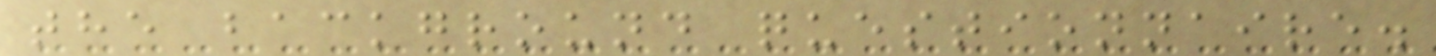the background questionnaire.
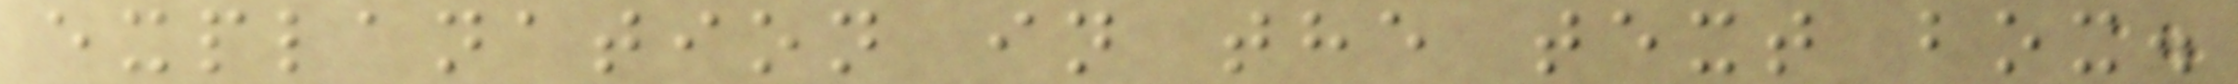explanation in the text box.
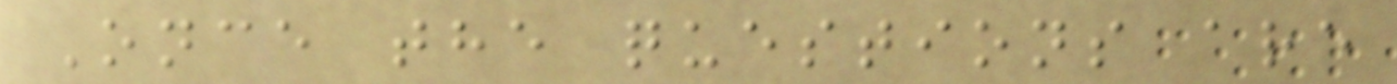Once the questions are
